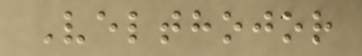Velthojor
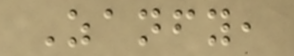Zanfy,
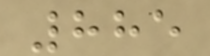885
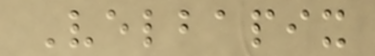Velbapix
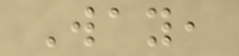Way,
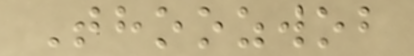Thoozwob
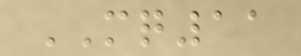MQ11
